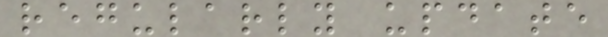regularly update
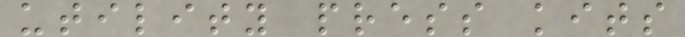utility press kits
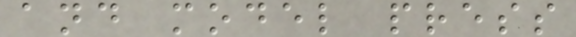and model press
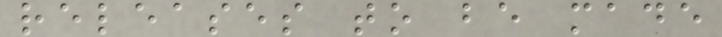releases to be made
